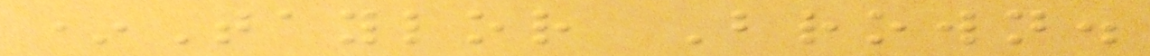*Taylor Brown.
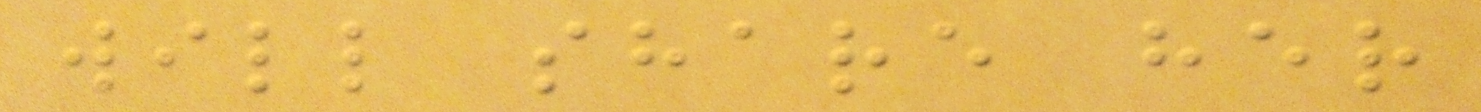will share her
